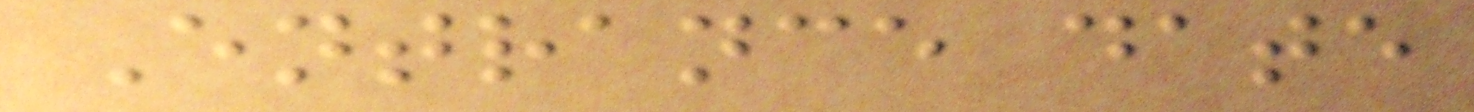Entrance date
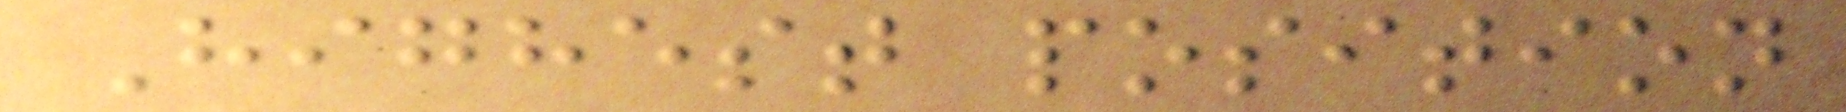Highest position
